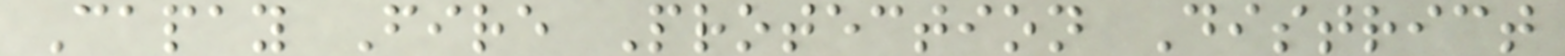Capay Fire Protection District
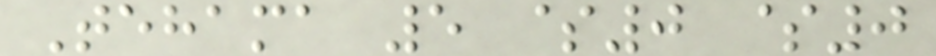Tehama 5 $0 $0
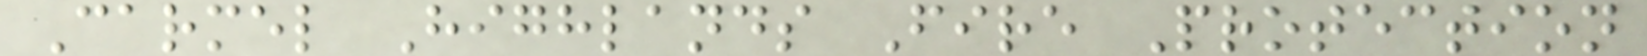Carmel Highlands Fire Protection
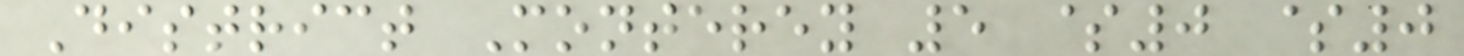District Monterey 5 $0 $0
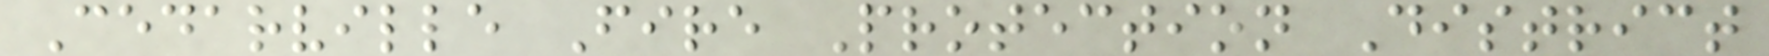Cedarville Fire Protection District
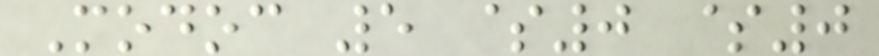Modoc 5 $0 $0
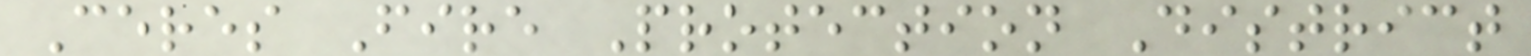Ceres Fire Protection District
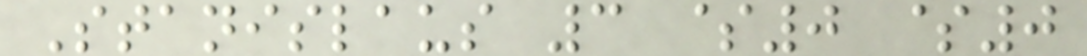Stanislaus 3 $0 $0
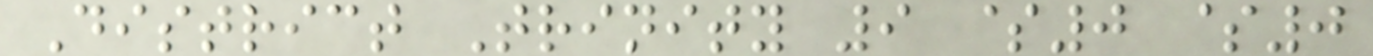District Trinity 9 $0 $0
